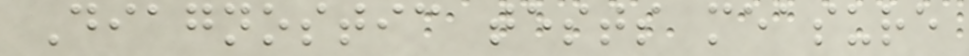Diagnostic tests measure
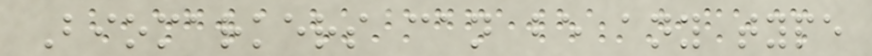Biomarkers can be any type
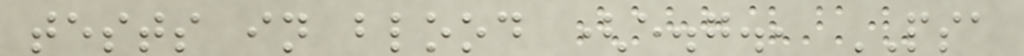tests in blood (e.g., PSA
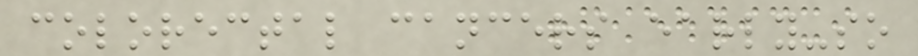colorectal cancers early-so
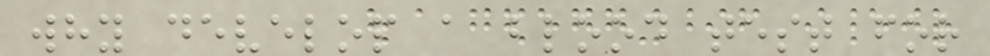why develop a blood test for
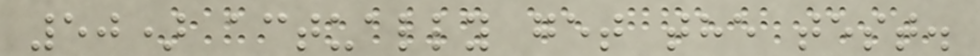50) actually get the test.
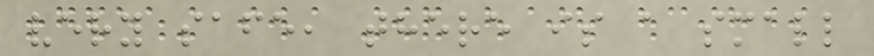very safe, there is a small
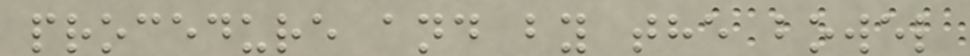procedure and by the bowel
